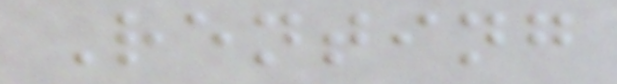Renting
